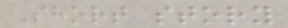Short story
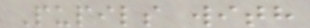Pupils with
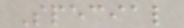Special
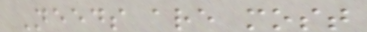Needs are most
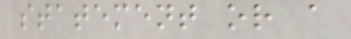statement or a
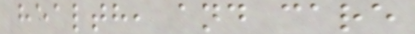health, and care
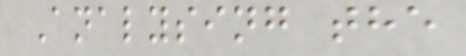Analysing the
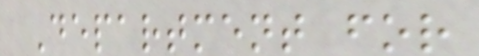Department for
